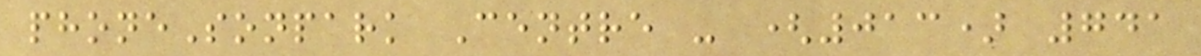phoneSonpark Centre - (013) 741
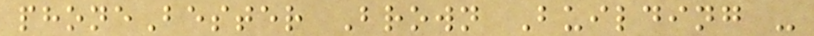phoneBester Brown Building -
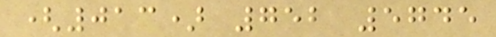(013) 752 5745
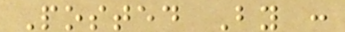Posted By :
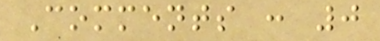Comments : 0
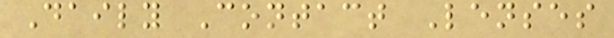Daily Contact Lenses
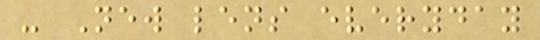- New lens everyday
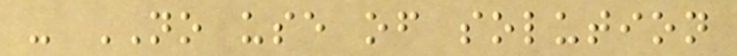- NO use of solution
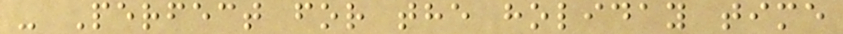- Perfect for the holiday time
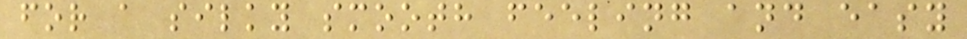for a silky smooth feeling and easy
